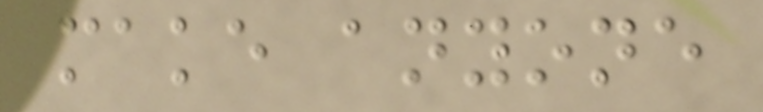make anyone
